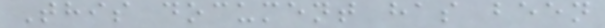This document has been
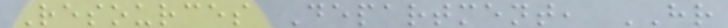Resources Department, HR
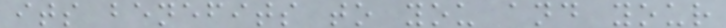its benefits to you and your
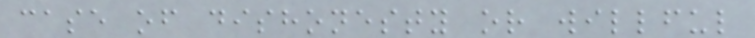case of dishonesty or willful
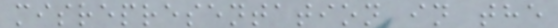misrepresentation in the
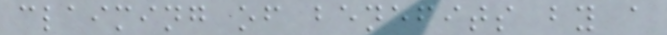claiming of benefits by a
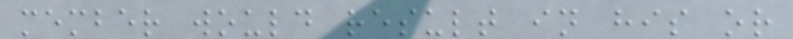member would result in his or
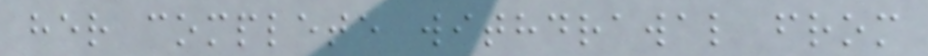her complete withdrawal from
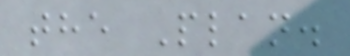the Plan.
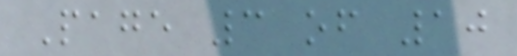Page 3 of 10
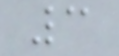3
